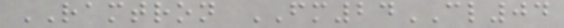RAMTRON FM24CL04
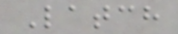Latch
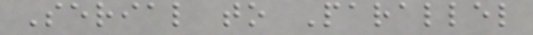Serial to Parallel
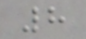8
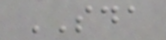SDA
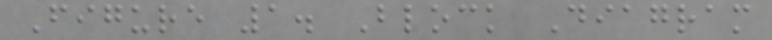Figure 1. Block Diagram
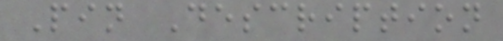Pin Description
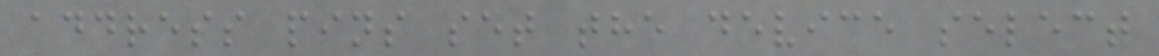address pins set the device select
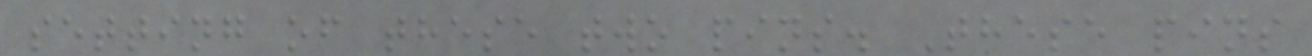setting of these two pins. These pins
